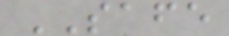SAFE
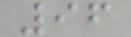96
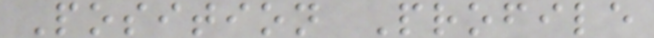Position Profile
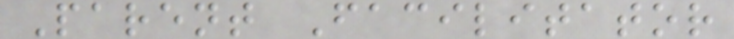Parent Facilitator
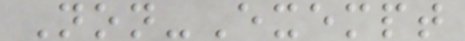Non-Exempt
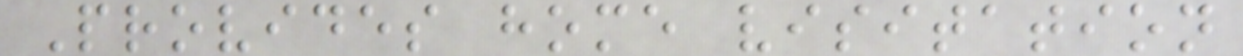Provides home visitation
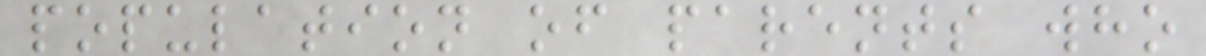population of parents who
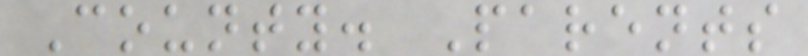County. Parents
